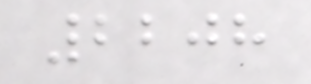2208
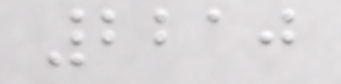2210
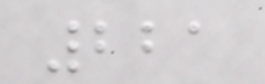221
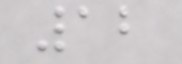12
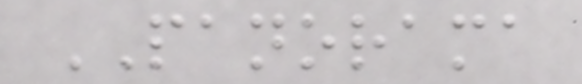PANORAMA
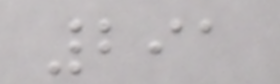291
